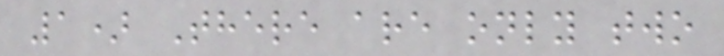1) There are only two
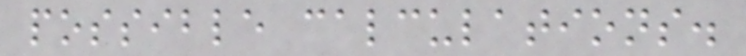possible calculations.
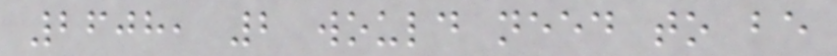2608, 2 would need to be
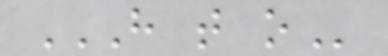H T O
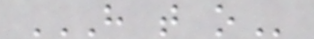H T O
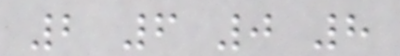2 6 0 8
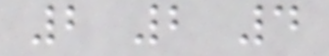2 2 4
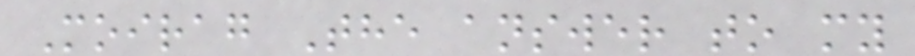Moirag The answer to my
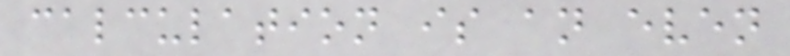calculation is an even
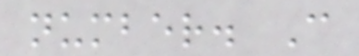number. C
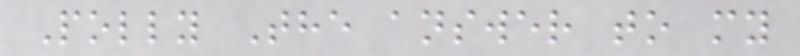Polly The answer to my
